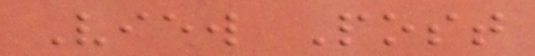View Post
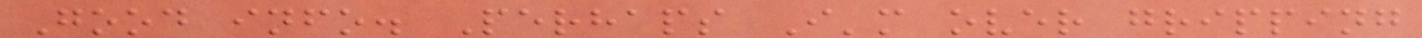Good info. Perhaps I'm over gripping
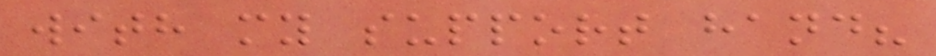with my support hand?
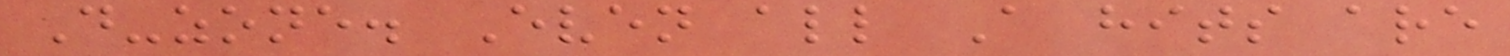D-zone. Even all A hits are
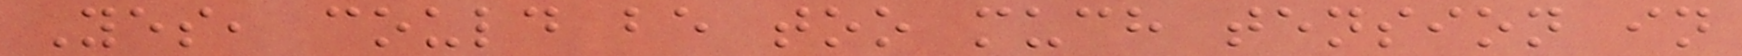Yes, could be too much tension in
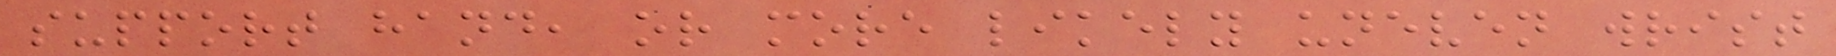support hand, or more likely uneven wrist
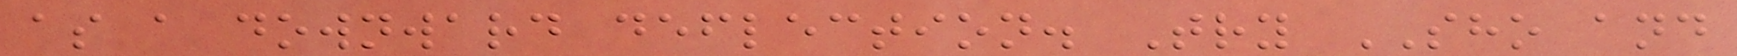as a downward deflection. Try SHO and
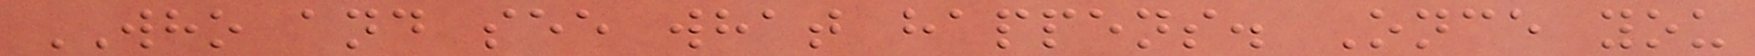WHO and see what happens. Once you
